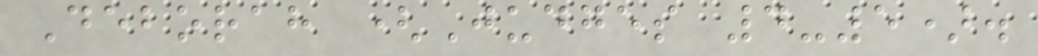Deborah (Judges 4-5).
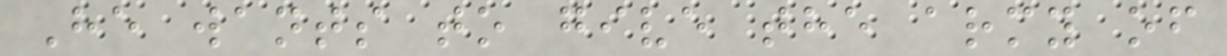He wants to give the army of
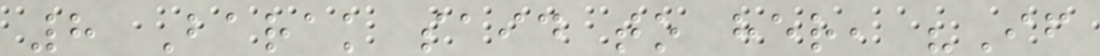8 Barak said to her, "If
